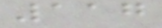117
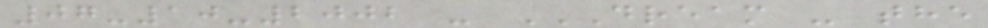07-10-2002 - DREAM - THE
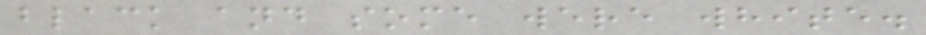black and some were white.
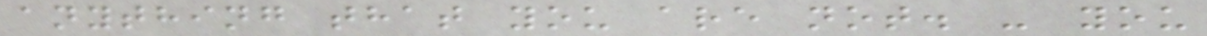anything that you are not. - you
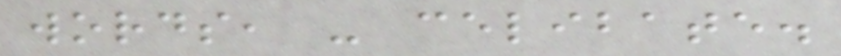words, - celibate.
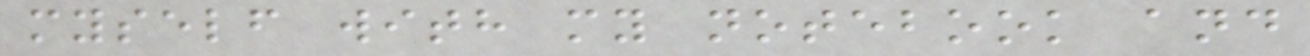myself with my notebook and
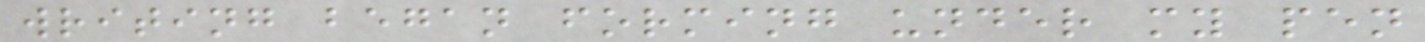writing began forming under my pen
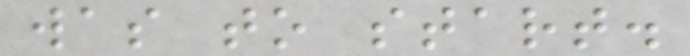was to start.
